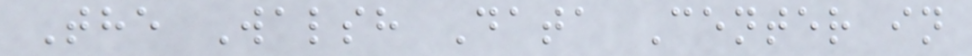The Walsh Data Center in
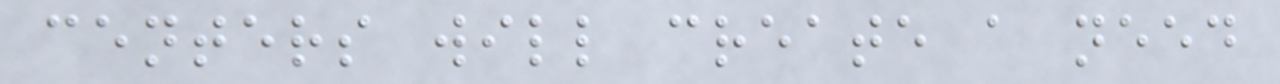centers will create a need
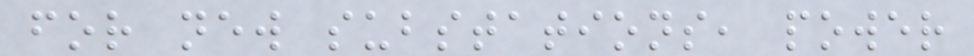for new substations, power
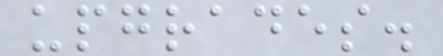upgrades.
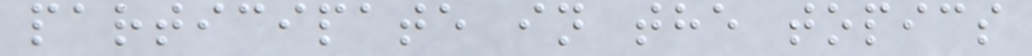participate in the topics
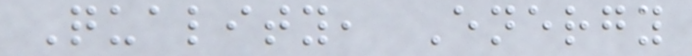Quality, Energy
